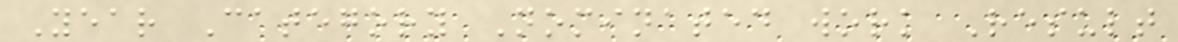Year Category Nominated work Result
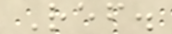Ref.
